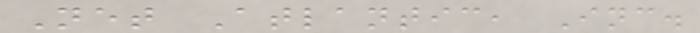Net Atlantic, Inc.
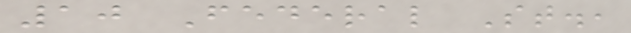10 Federal St.,
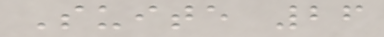Suite 26
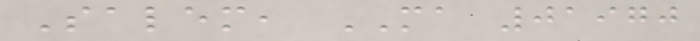Salem, MA 01970
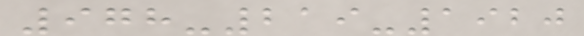978-219-1920
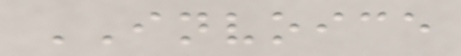INVOICE
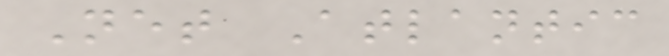Net Atlantic
